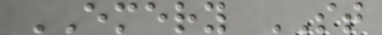EMERY ST
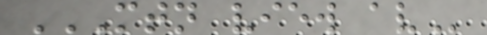MTN VIEW AV
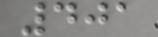401
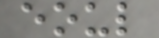eoul
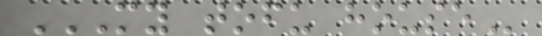MY TOFU HOUSE
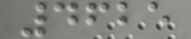4625
